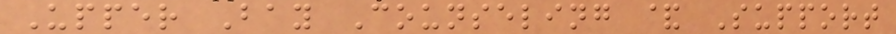Upper Bay Counseling & Support
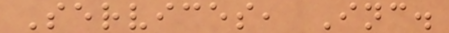Services, Inc.
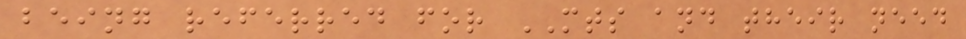being referred for MTS and their need
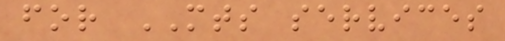for MTS services
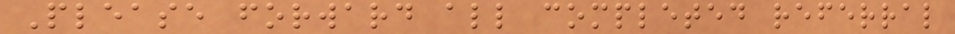Please forward all completed referral
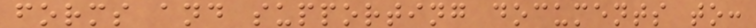forms and supporting documents to:
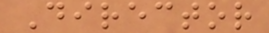Director
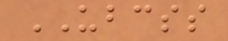UBCSS
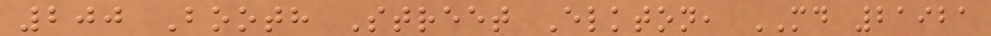200 Booth Street Elkton, MD 21921
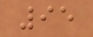95
